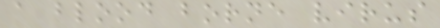a blood borne virus
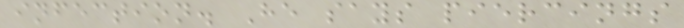infection. He says piercings
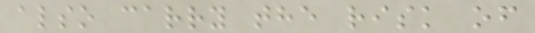also carry the risk of
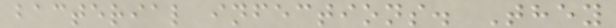bacterial infections. They
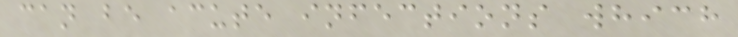can be acute infections which
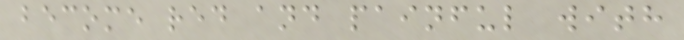become red and painful with
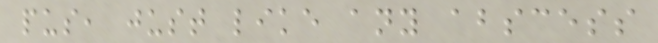pus, just like any abscess
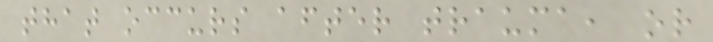that occurs after trauma, or
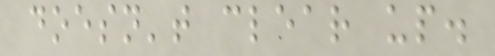doesn't clear up.
